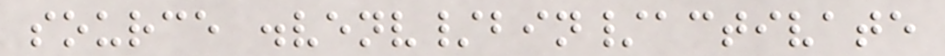source .venv/bin/activate
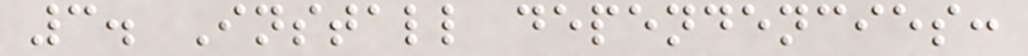3. Install dependencies:
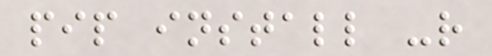pip install -r
